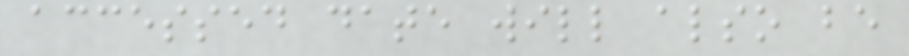accessed date will also be
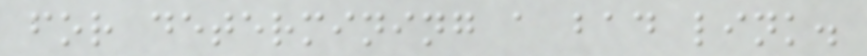for determining a bad link.
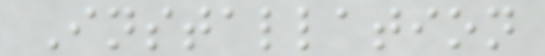Installation
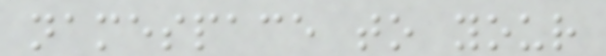namespace to your
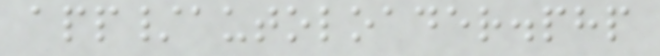app/autoloader.php
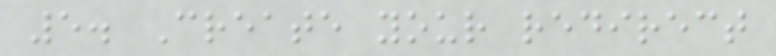5. Create your redirect
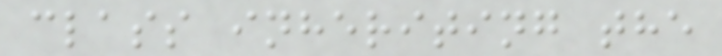class inheriting the
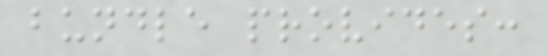bundle provides:
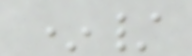*/
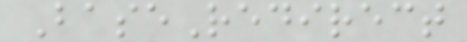BaseRedirect
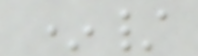*/
